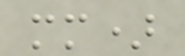mm)
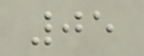05
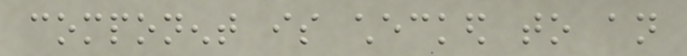component is checked to an
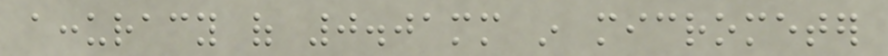accuracy of 0.01mm in micrometer
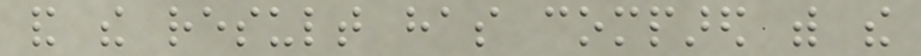and the result has compared with the
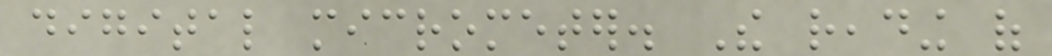digital micrometer. The reading of
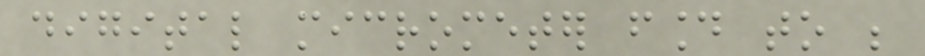digital micrometer found to be
